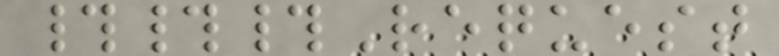###Request
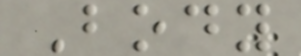Body
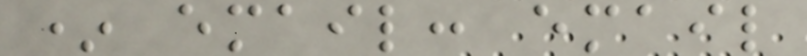* email: email
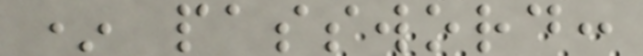* password:
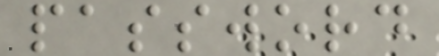password
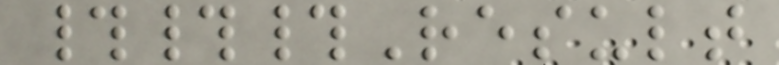###Result
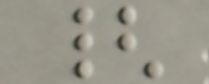{
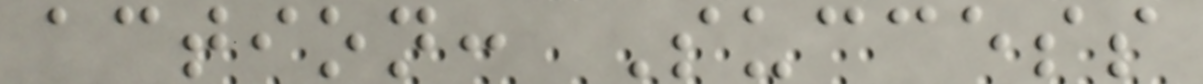action: Success
